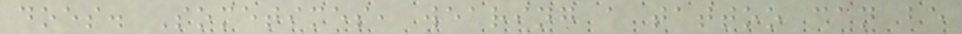does. Sometimes, wearing a tattoo can be
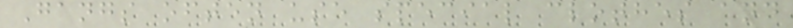Gangs often use special clothes and
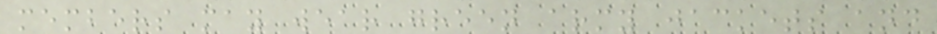members may wear green army jackets and
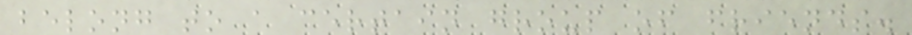belong to a certain group of friends.
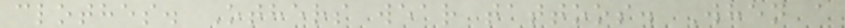clothes. Others wear tattoos. When a
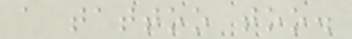a tattoo too.
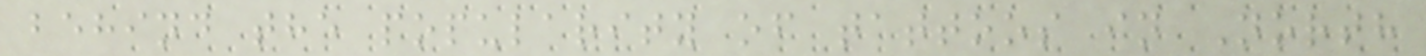behind the popularity of tattoos in North
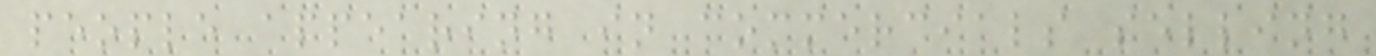people appearing in commercials selling
